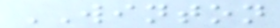WINTON
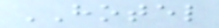HOTEL
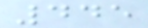445
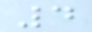4
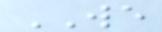WE
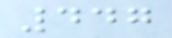447
